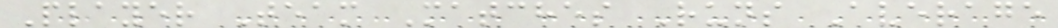Player Team Matches Runs Average
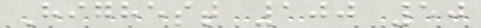Highest 100 50
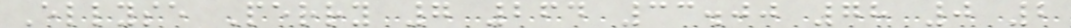Ellyse Perry 7 264 33.00 78 0 2
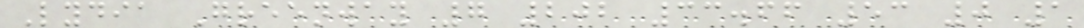Lydia Greenway 7 202 33.66 53 0 1
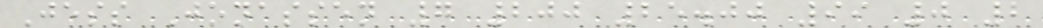Jess Jonassen 7 200 25.00 99 0 2
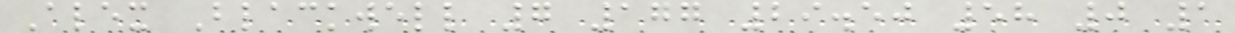Alex Blackwell 7 177 29.50 58 0 1
